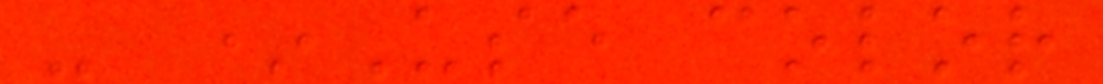- *Use color
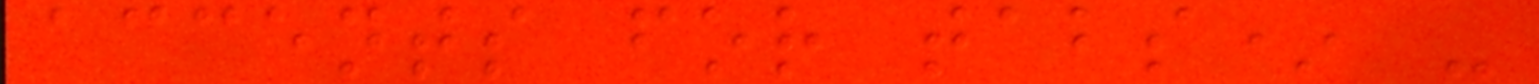accents for tabs* -
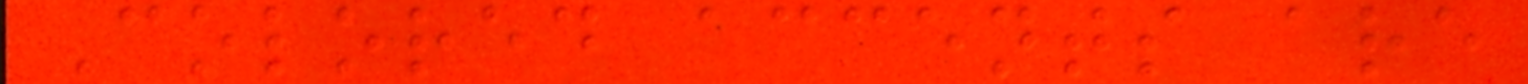Colored accents are
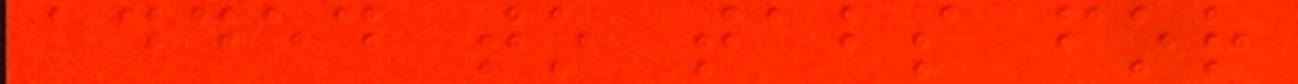added to tabs for
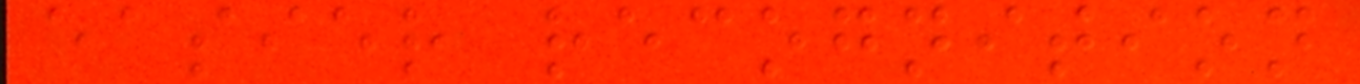easier recognition
